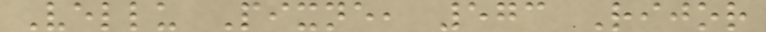Vellu Pixne, 573 Rijor
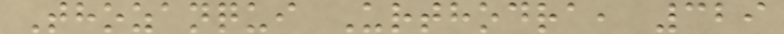Thozanqui Urthodra, 329
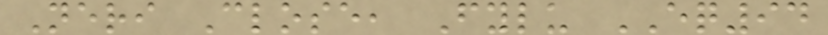Neri Close, Fylu EQ94
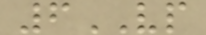6VP
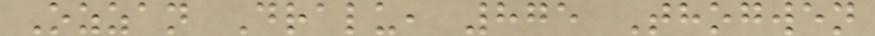Ozzan Dralu, 875 Thogwen
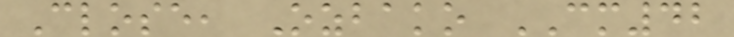Close, Ozbako CM42
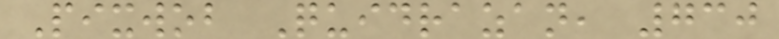Pixwob Quidrazan, 730
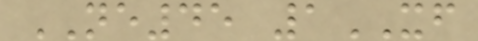NE45 1XF
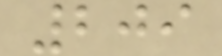209
